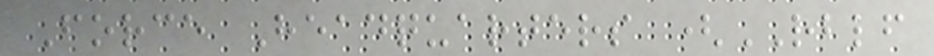Force Headquarters (RBLF
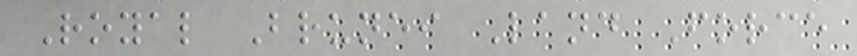Royal Brunei Land Force
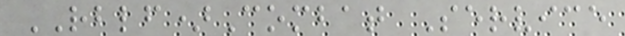RBLF)Combat Service
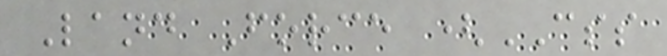Land Force (CSS
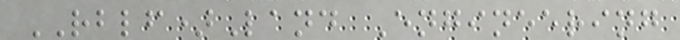RBLF)Land Engineering
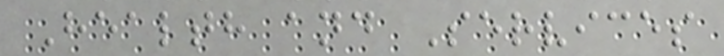Health and Services
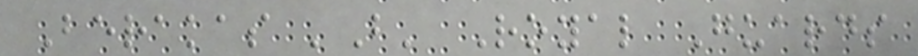Berakas 'B' Royal Guards
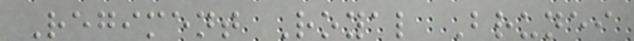Regiment Royal Brunei
